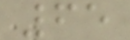65
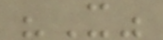"X"
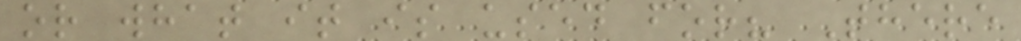or what it is used for? There
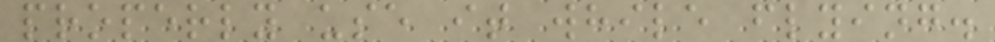properly use it while flying.
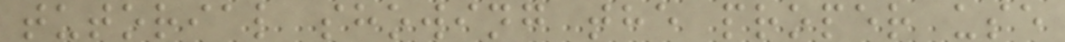tutorial showing the proper use
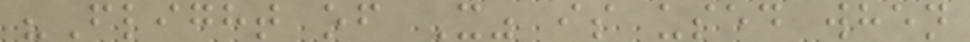"Flight of X" is used when
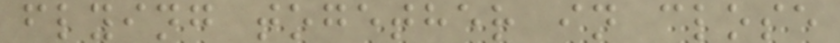flying together in close
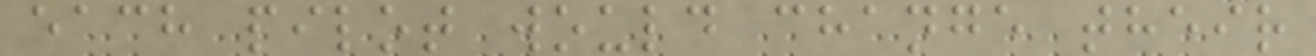each pilot would change their
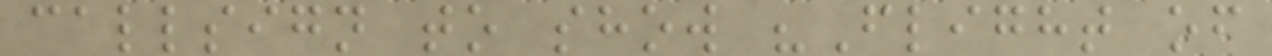callsign to show "Flight of
